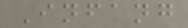Infang
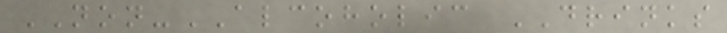NON-ALCOHOLIC DRINKS
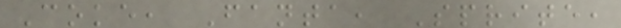Coke, Fanta, Sprite,
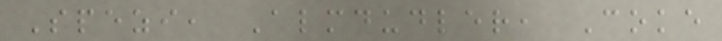Spezi, Almdudler, Coke
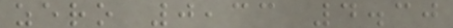zero 0,33 4.30
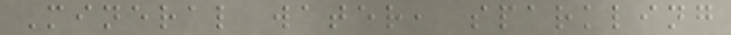Mineral water, sparkling
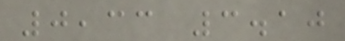0,33 3.10
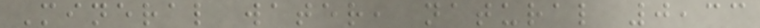Mineral water, natural 0,33
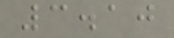3.10
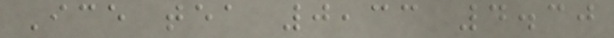Ice tea 0,33 4.30
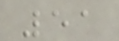51
